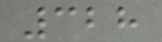328
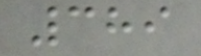389
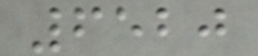6520
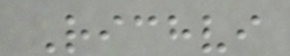Richvi
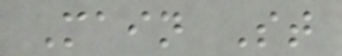Main St
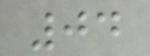04
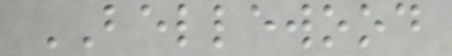BELLEWOOD
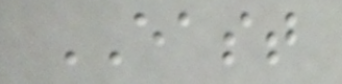EAST
